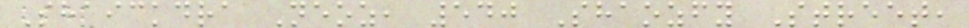Shaickdra Neoz, 540 Shaozfy Street,
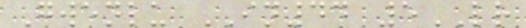Gwenlu IN44 5LR
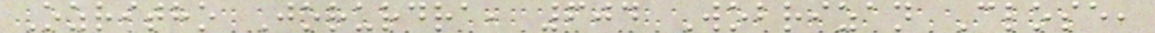Ozritho Jorurdra, 604 Wobrizan Close,
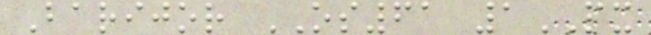Barijor OS61 1PX
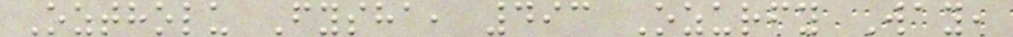Oztholu Fysha, 493 Ozurfy Way,
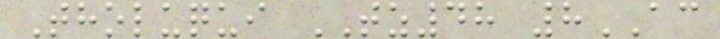Tholuqui TZ48 8AC
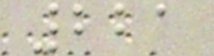221
